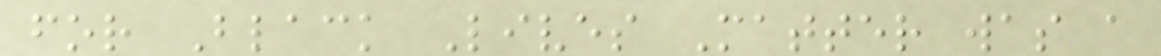for Black Lives Matter was a
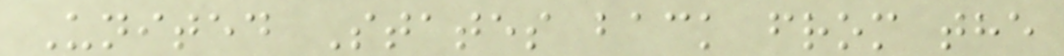United States back from the
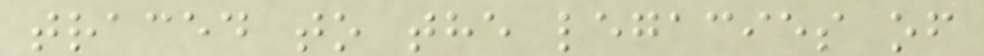traced to the legacies of
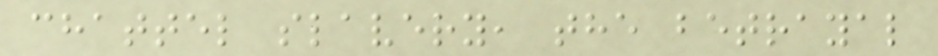chattel slavery, the betrayal
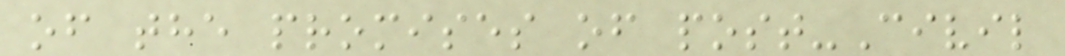of the promises of post-Civil
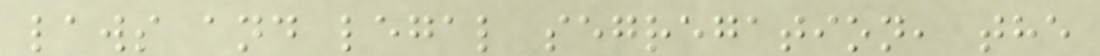laws and legal segregation, the
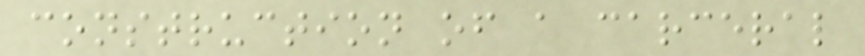construction of a carceral
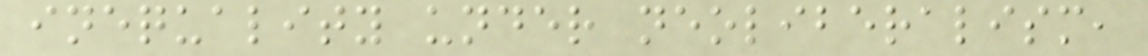inequality under neoliberalism,
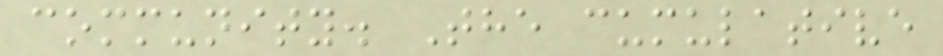community. The cumulative
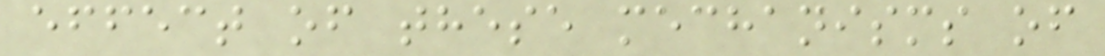effect of these mechanisms of
